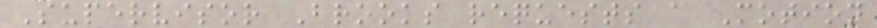Supervisor Brooks requests a Motion
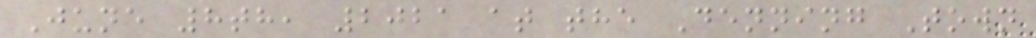June 8th, 2021 at the Denning Town
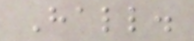Hall.
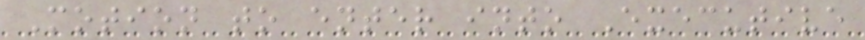Motion to enter into Executive
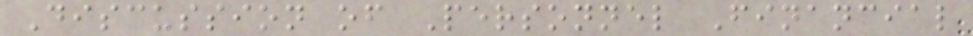Discussion of Personnel Financial
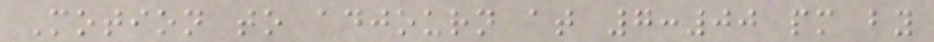Motion to adjourn at 7:00 pm by
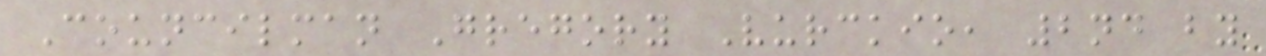Councilman Gregory Vurckio, 2nd by
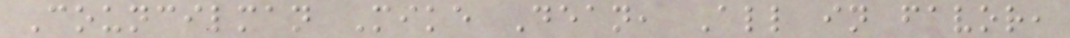Councilman Mike Dean, All in favor,
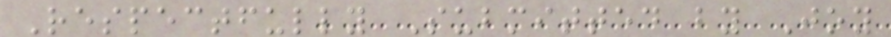Respectfully Submitted by Joy
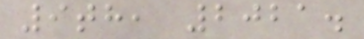9th, 2021.
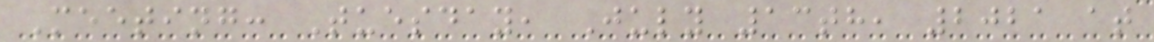Meeting: Tuesday, July 13th, 2021 at
